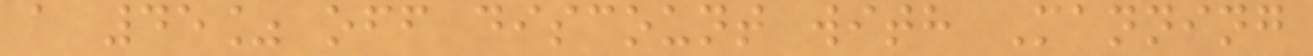a 45% off discount with Manning
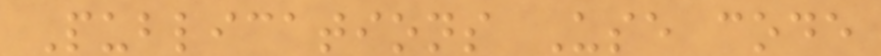Publications Use code
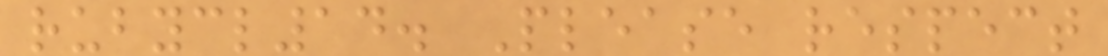rubycl14. Please respect
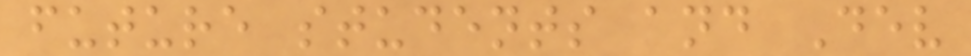future students and Dev
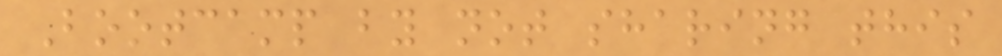Bootcamp by not sharing this
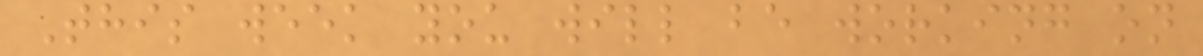This week you will be working on
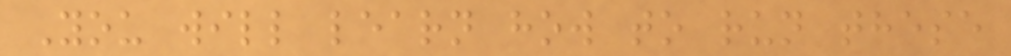You will learn how to run these
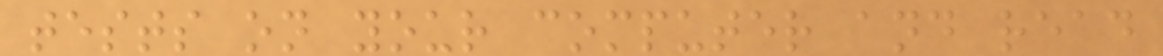tests on your computer and read
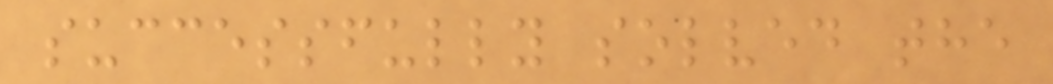successfully solved the
